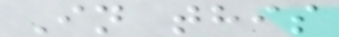In this
